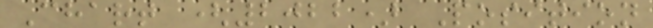Chart (2022) Position
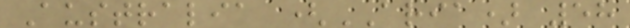Australia (ARIA) 58
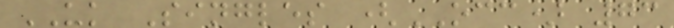UK Singles (OCC) 73
